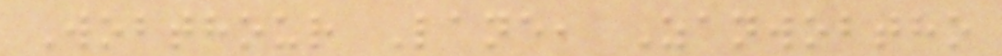Wobthour Lane, Zanwobtho
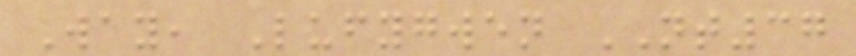Way, Lufygwen NT37
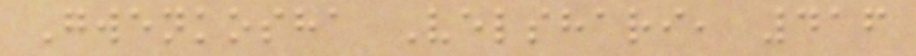Gwenkosha Velshari, 416
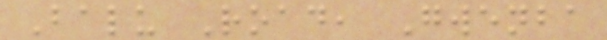Balu Road, Gwenba
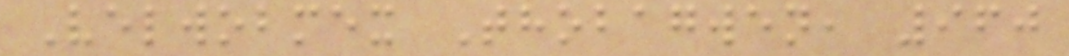Velwobmex Thobagwen, 960
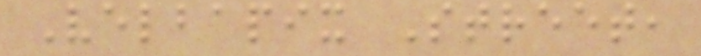Velbapix Street,
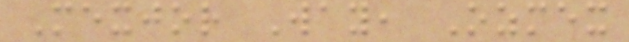Mexjor Way, Ozmex
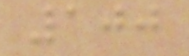100
